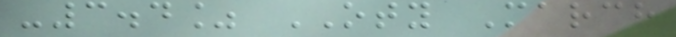-3.4% OTY March
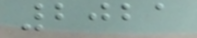2021
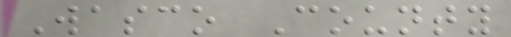Wasco County
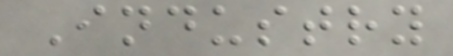Industry
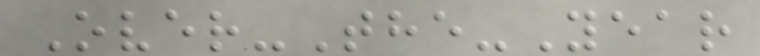Over-The-Year
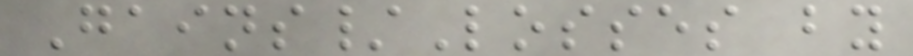Gains/Losses by
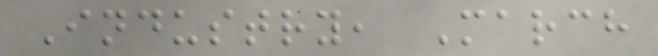Industry, March
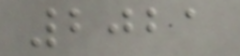2021
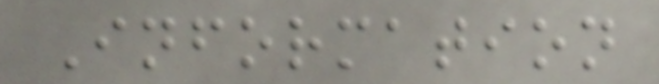Information
